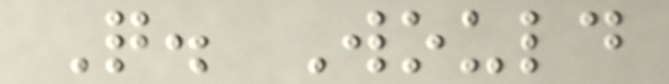Q. Would
